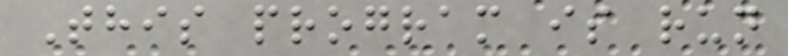This program is run
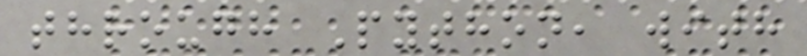through Python, with
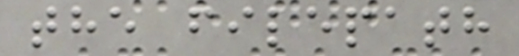the filepath
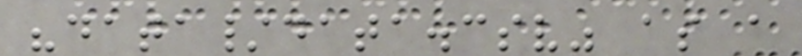"data/data.csv" as a
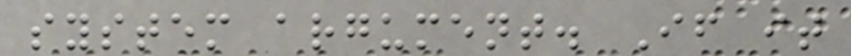system argument. If it
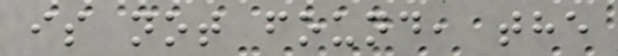is not found, the
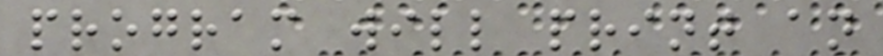program will print an
